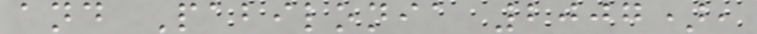and Pabilonia 2007),
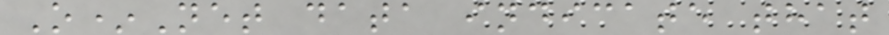O*Net data indicate that
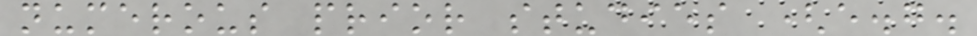numerous prior studies (e.g.
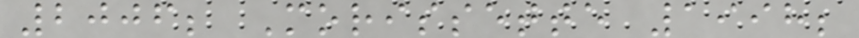2006; Morissette 1998;
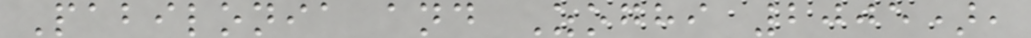Pabilonia and Zoghi 2005),
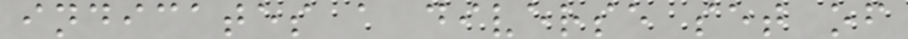indicates a diverse set of
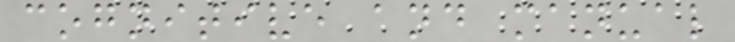cognitive and manual
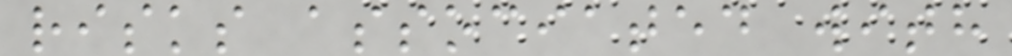risks associated with
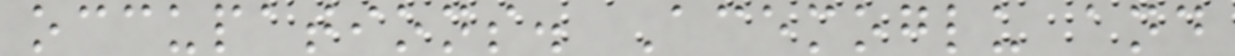occupations. Acemoglu and
